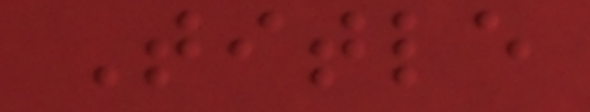Title
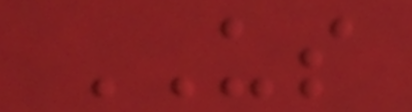US
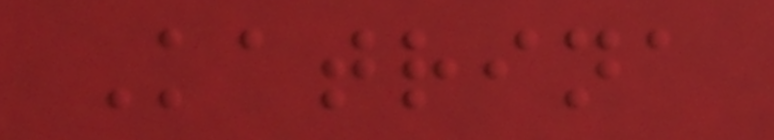Katrina
